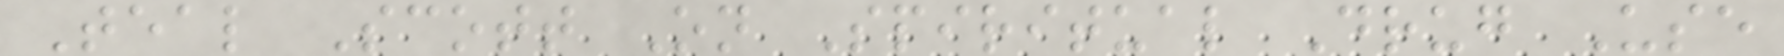Teal Scott On Spiritual Drug Use
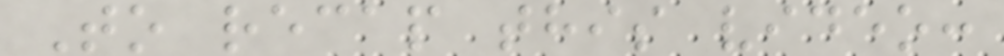To recap this video:
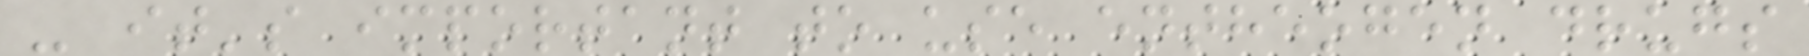- it's important to use entheogen drugs
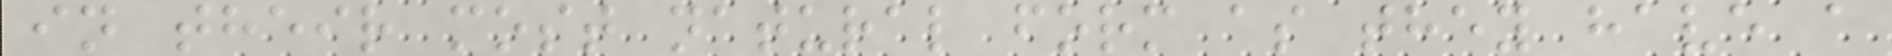in their most natural form as they have a
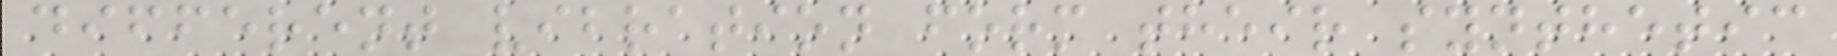different vibration form their synthetic
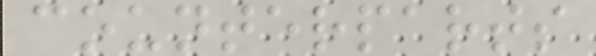counterparts
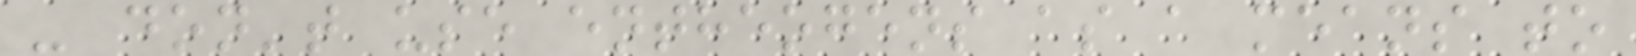- don't use entheogens as a means to
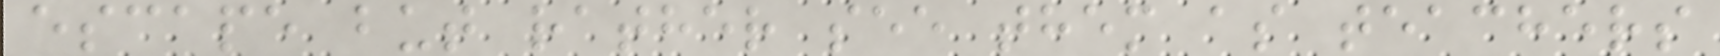escape but rather see them as teachers
